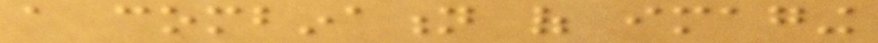a combination of imaging
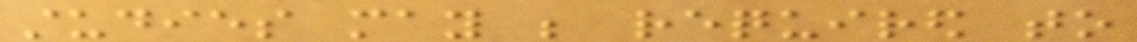studies may be required to
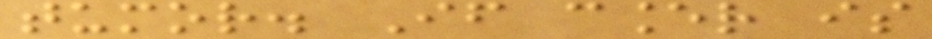tumor. If cancer is
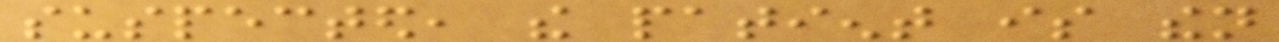suspected, the patient is then
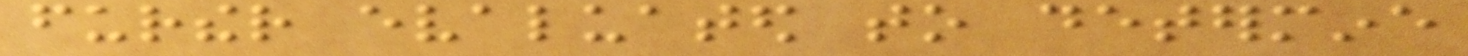further evaluated to determine
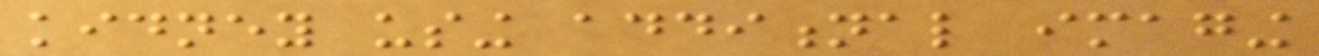kidney using additional imaging
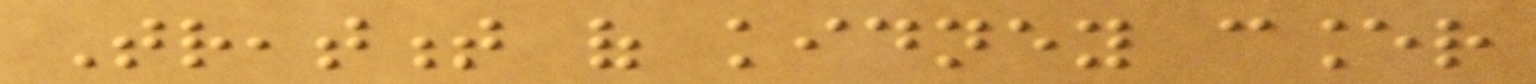Treatment of kidney cancer
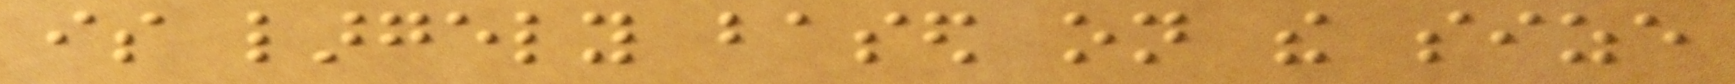is largely based on the size
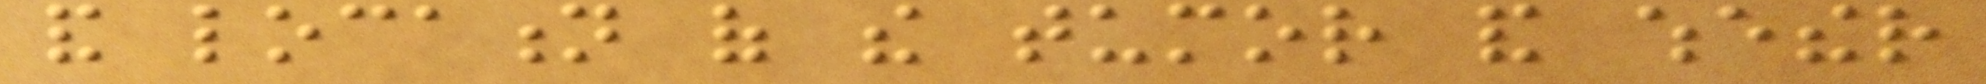and location of the tumor and whether
